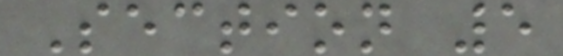Section 5
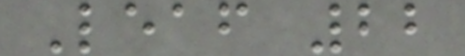Leaf 22
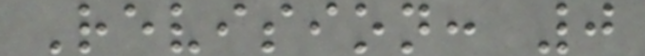Revision: 0
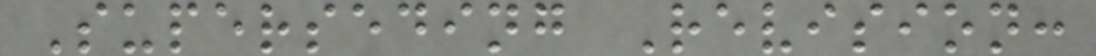Superseding Revision:
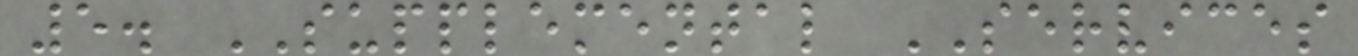5. SUPPLEMENTAL SERVICES
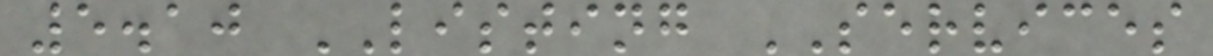5.10 LISTING SERVICES
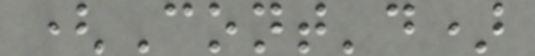(Cont'd)
